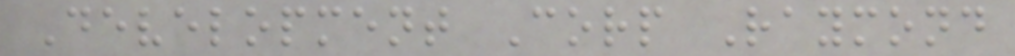Development Corp Raymond
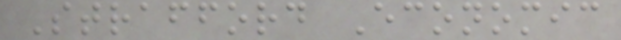Strafford Economic
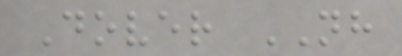Dover NH
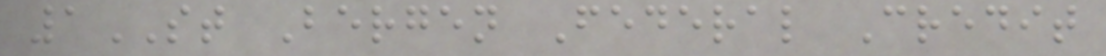1ST Bergen Federal Credit
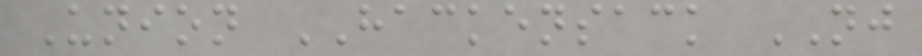Union HACKENSACK NJ
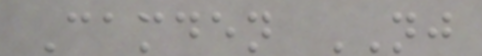Camden NJ
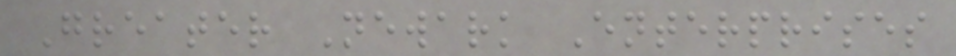Greater Newark Enterprises
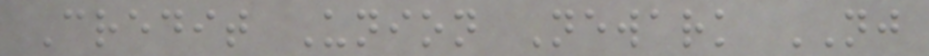Credit Union Newark NJ
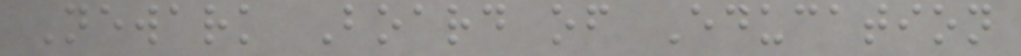Newark Board of Education
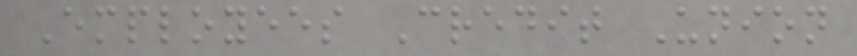Employees Credit Union
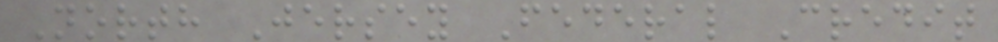North Jersey Federal Credit
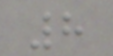8
